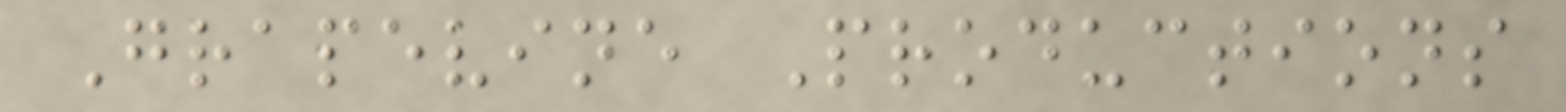Grapevine Productions
